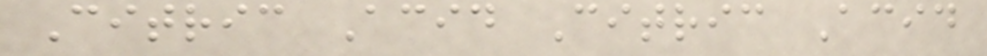Citric Acid Citric Acid
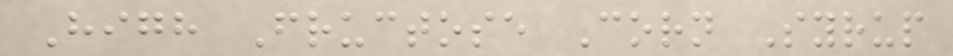High Fructose Corn Syrup
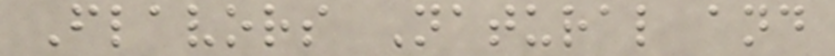Flavors Natural and
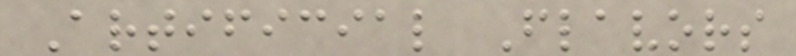Artificial Flavors
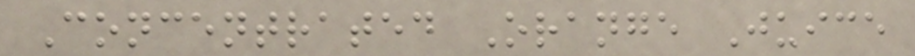Concentrated Orange Juice
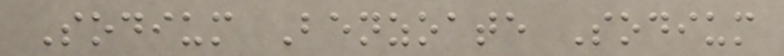Sodium Benzoate Sodium
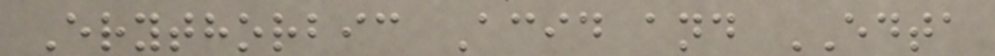Erythorbic Acid and EDTA
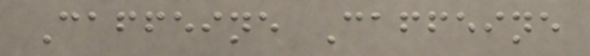Caffeine Caffeine
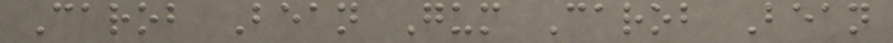Carob Bean Gum Carob Bean
